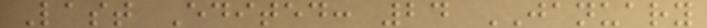Last Edited: 24 JANUARY
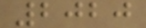2020
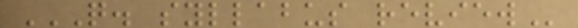Q. SYLLABUS REVIEW
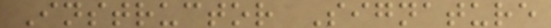Instructor Signature
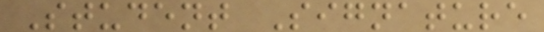Student Signature
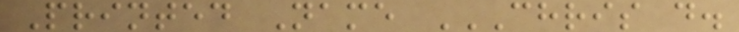Printed Name CHRIS D.
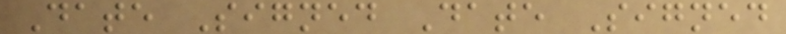Date Signed Date Signed
